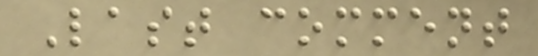Last comment
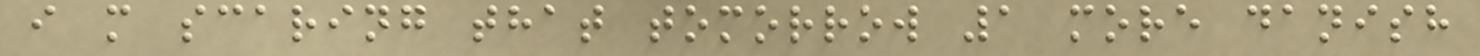i m scaring that tomorrow 1 more danish
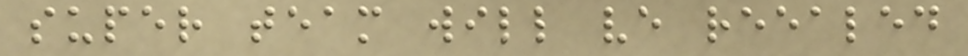super team will ve reealed
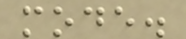mode.
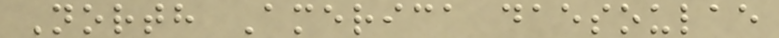North America daesoulae
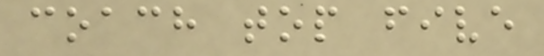coach top five
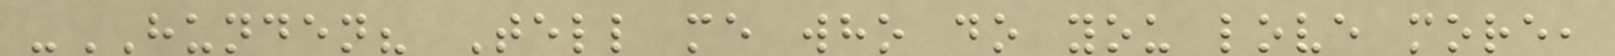-HUNDEN? Tell me who do you love more,
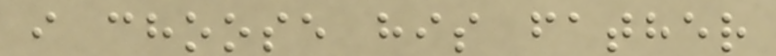i choose his father
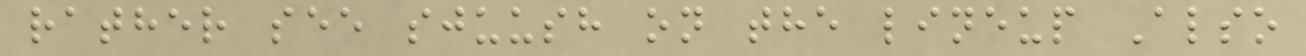rather see sjuush on the lineup Also
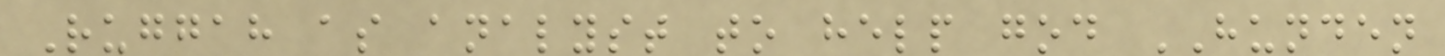Ruggah as analyst to help god HUNDEN
